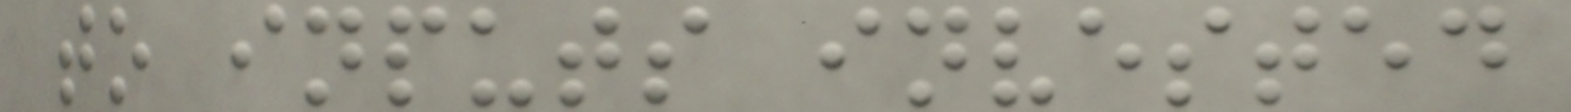to inputs invested
